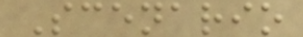Scenario
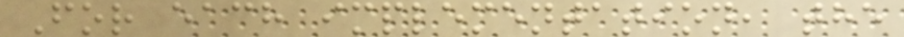For each implementation, the
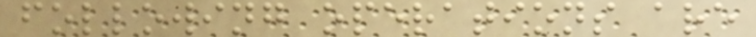following operations are
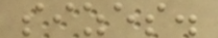sizes.
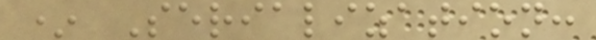* Serialization:
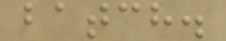batch.
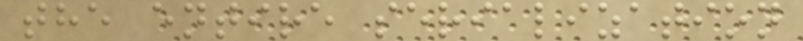the entire serialization
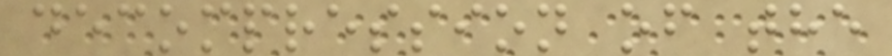decompression of the
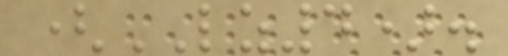(LZ4).
